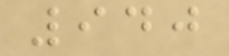940
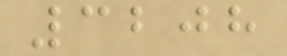3208
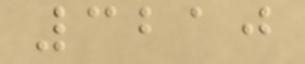3210
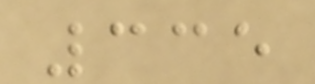335
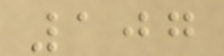107
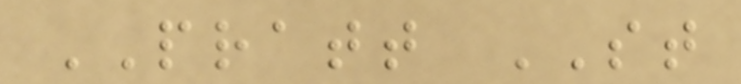PRATT ST
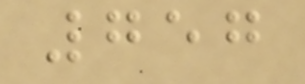757
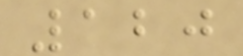120
